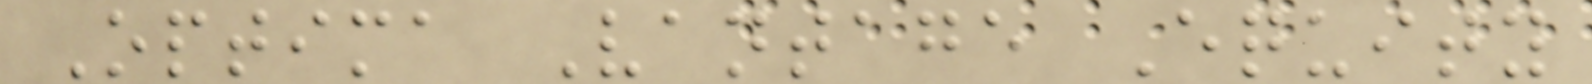Optima Vantage Equity
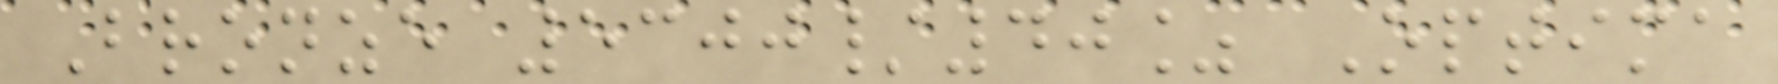Bronze 5300/40% Optima
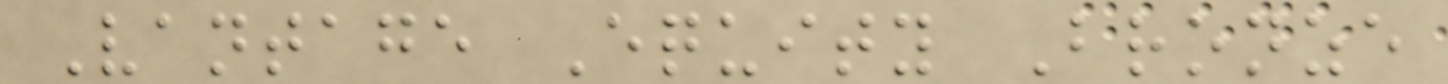Vantage Equity Bronze
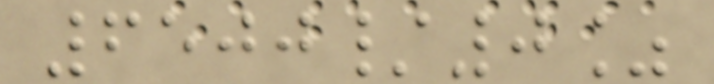6500/0%
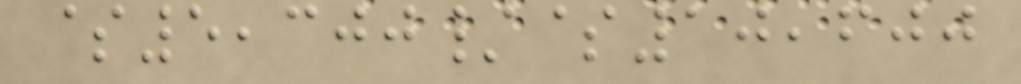$5,300/$10,600
